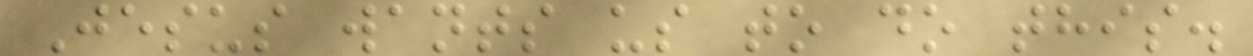Jesus wants us to do this.
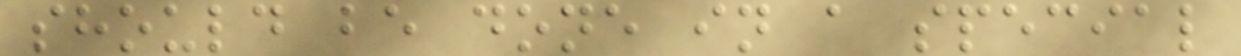should be done in a special
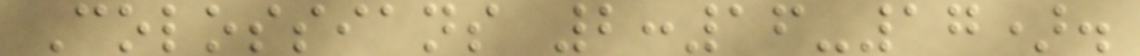Colossians 2:16-17).
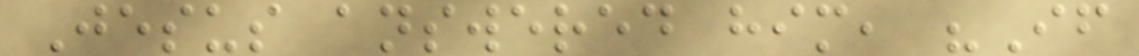Jesus answered him, "If
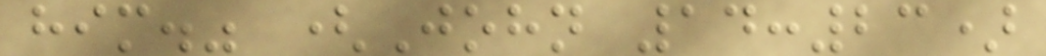him." (John 14:23)
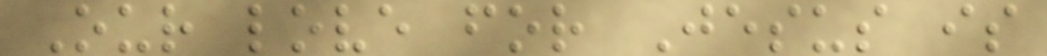Our love for Jesus is
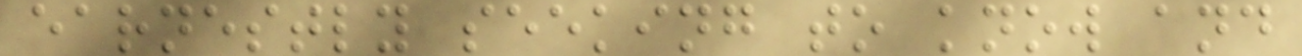earnestly seeking to know and
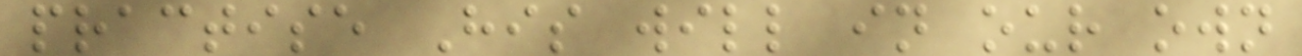practise His will in our own
